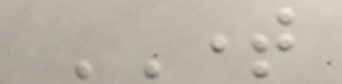TIME
